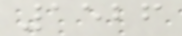1526
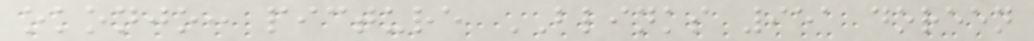okonjo: picture BLINKS 951 doreen
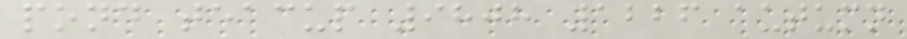pond teacup 9808 1226 autumn
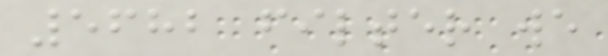5682 filter we
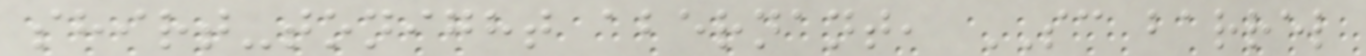shirt-tonight abernant, SC barrel
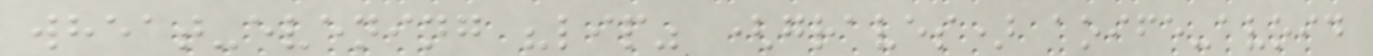wheat-evening "lip" (graves) aoife-avoid
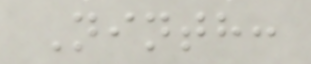Ninth:
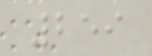259
